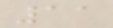11
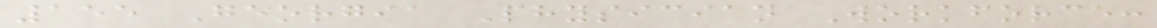155 Georgia Physician Workforce:
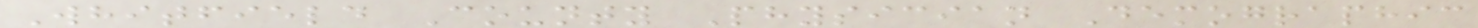Whitfield County Physician Demographic
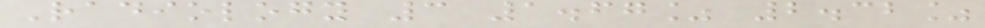Radiology 3 1.67% 2.32%
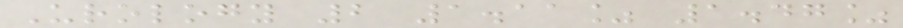Urology 2 1.11% 1.47%
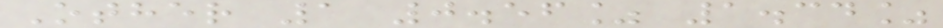Other 1 0.56% 1.34%
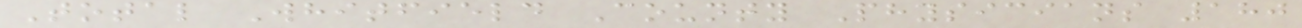Total Whitfield County Physicians 180
